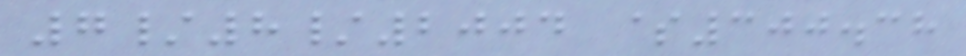7/8/2004 $300.38
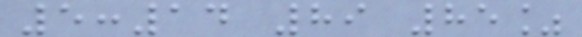5:14 89 85%
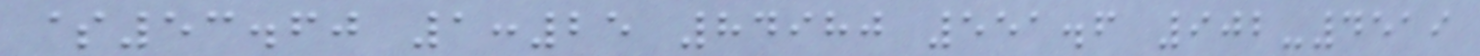$53.60 1:25 84980 551.6 902-4519
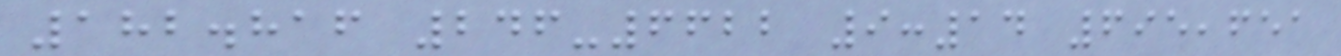182.816 246-6622 9:14 695,651
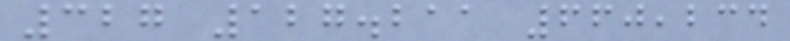327 127.211 660,234
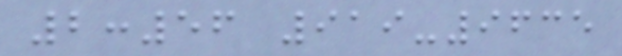2:56 919-9635
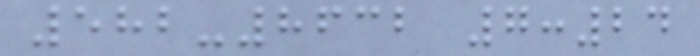582-8632 7:24
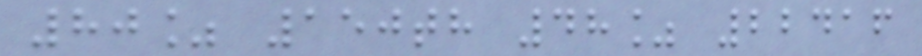80% 150th 48% 22416
